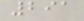291
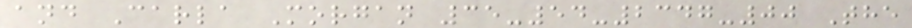and Carla Morgan 35-54-2347-00 The
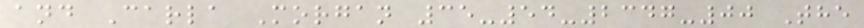and Carla Morgan 35-54-2347-00 The
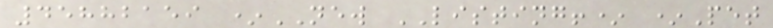45882159 *NEW LISTING!* *Pet
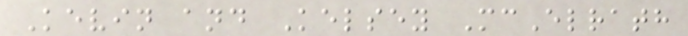Kevin and Kelsey McElrath
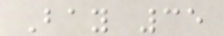Bay 35
